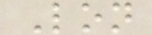Lon
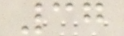37
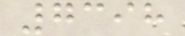7398
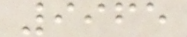9965
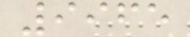9965
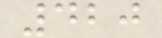420
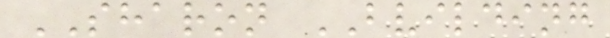SHARON BVILDING
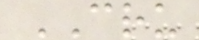CRU
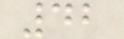42
